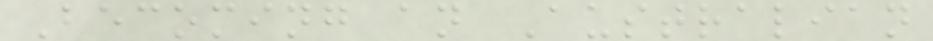Becoming an Australian
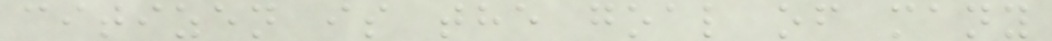citizen is the goal of many
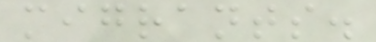migrants.
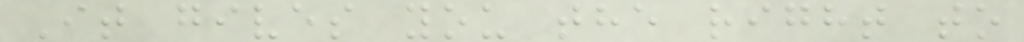It gives you the right to
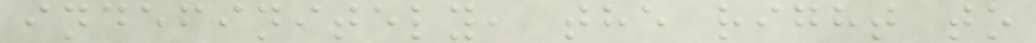indefinitely, the right to
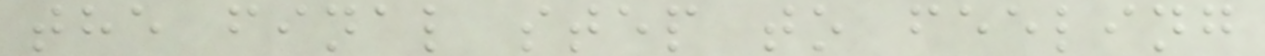the final step to feeling
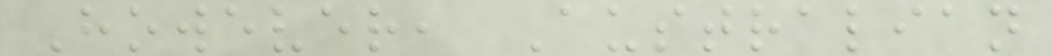However, Australian
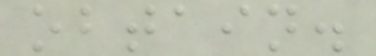obtain.
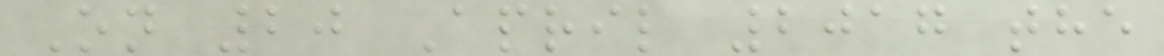On 20 April 2017 the
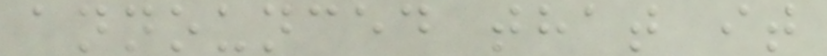announced that it
